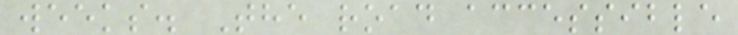weeks. The road accessible
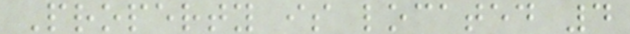Property is located 4
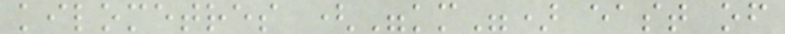kilometres ("km") east of
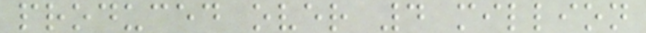produced over 4 million
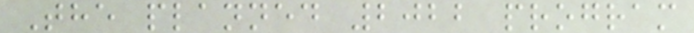The planned 2022 program
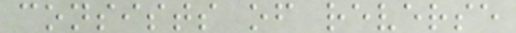consists of reverse
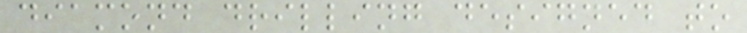diamond drilling designed to
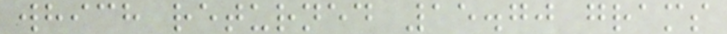which returned 15.70 grams
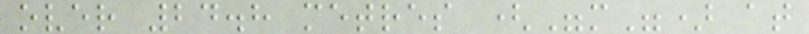over 24.8 metres ("m") at
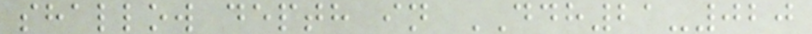shallow depth in DDH21-020
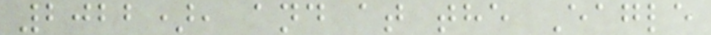2022), and at the Eagle
